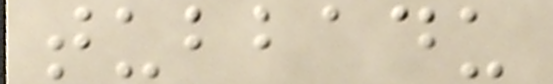tubbadu
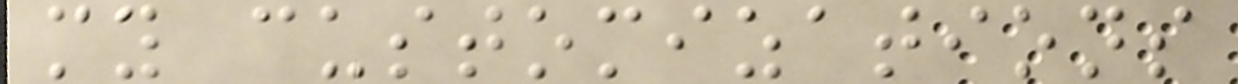my customizations
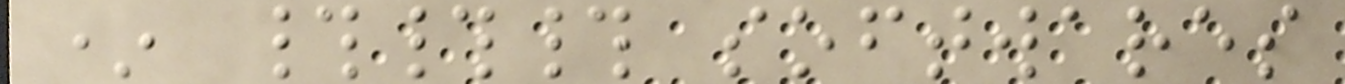* ### softwares
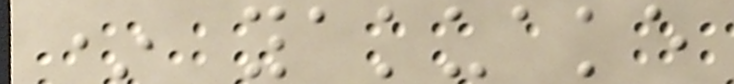* yakuake
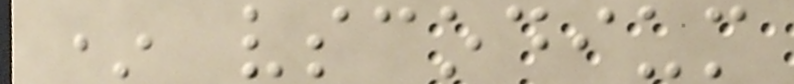* vscodium
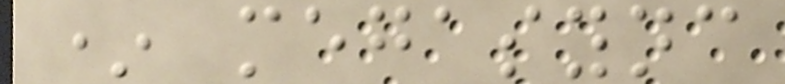* megasync
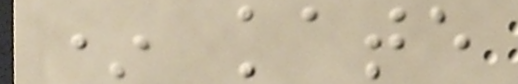* kate
